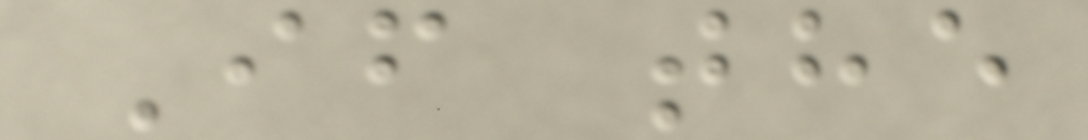If the
